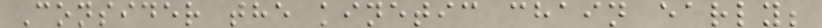Consider the kinetic chain early;
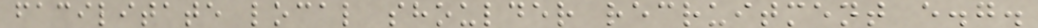facilitate local shoulder recruitment e.g.
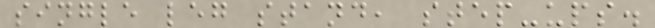single leg stand, step-ups.
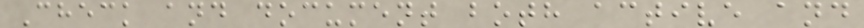Check and document both active and
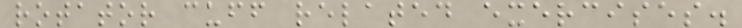rotator cuff related exercises.
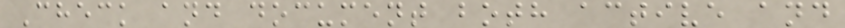Check and document both active and
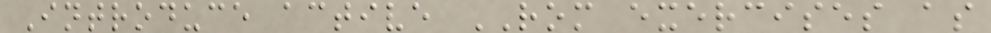Introduce active ROM exercises as
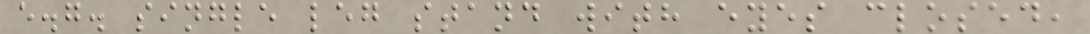e.g. single leg stand with eyes closed,
